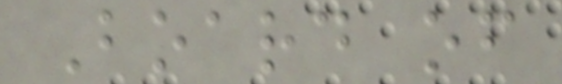Board of
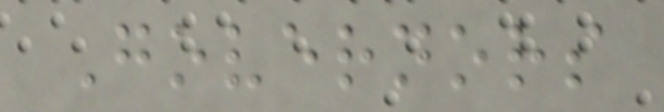Governors
